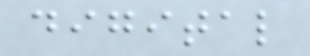digital
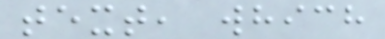text, which
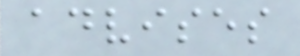advises
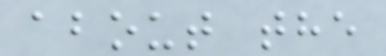about the
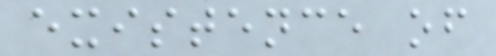existence of
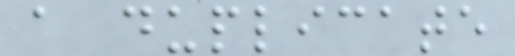a duplicate
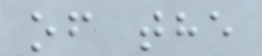of the
